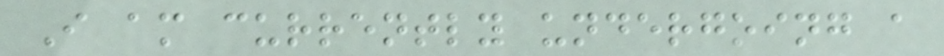I am currently undergoing a
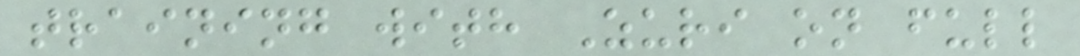training with Zuri on full
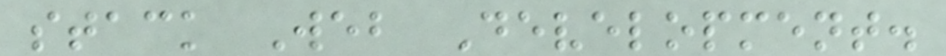stack Web Development.
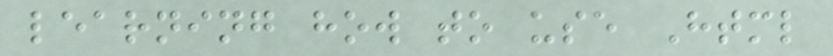learning how to use Html
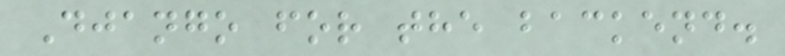Django for the backend.
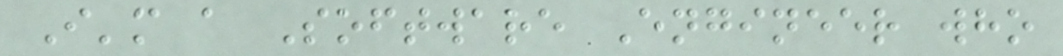I'm a Software Engineer who
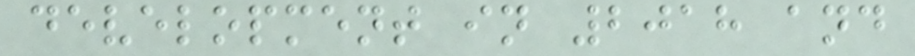development in 2018 and
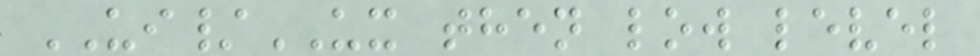UI/UX then low level
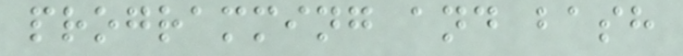programming and bash
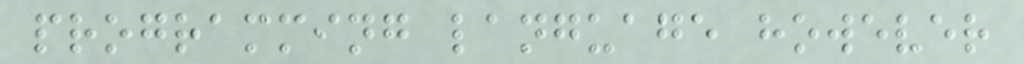programming language however
